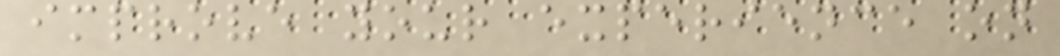improve your experience on
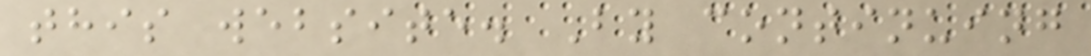this website. By continuing
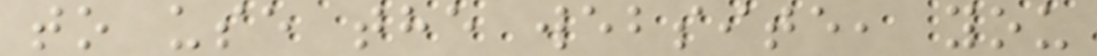to use the website, you
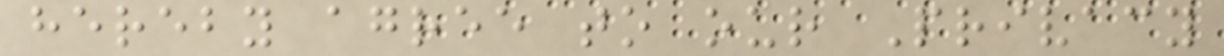hereby agree to our Privacy
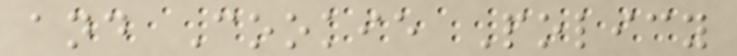and Cookie Policy
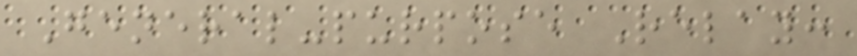General-purpose Relay:
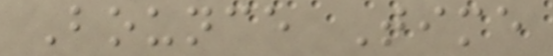Bounce Time
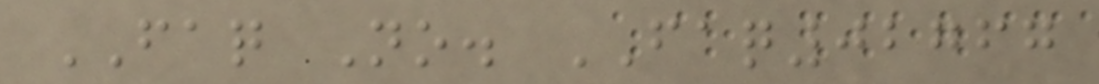FAQ No. FAQ02767
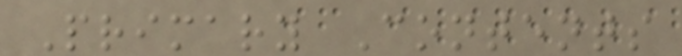Primary Contents
